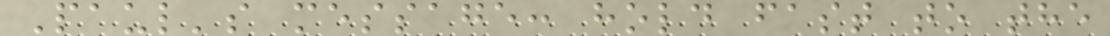Paul's message: hold fast to the
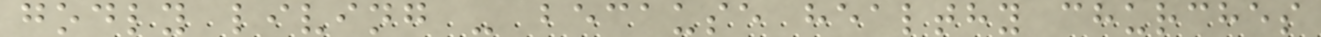godly living - because healthy churches
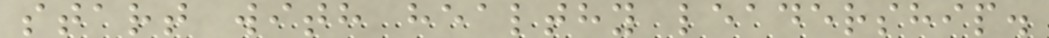start with healthy leadership.
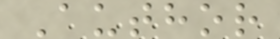Author
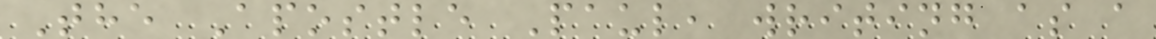The Apostle Paul, writing as a
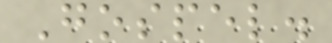Gospel.
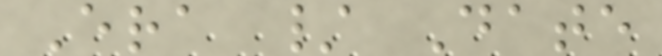Era / Date
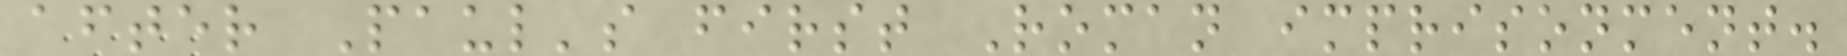after Paul's first Roman imprisonment.
